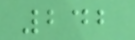242
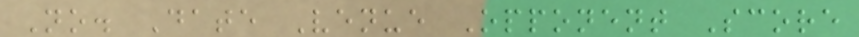No. Date Venue Opponent Score
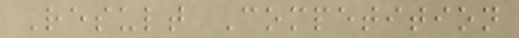Result Competition
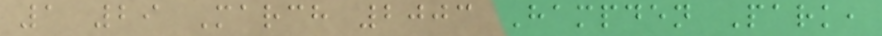1 29 March 2003 Hampden Park,
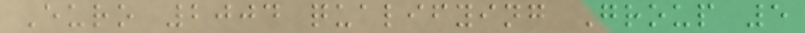Euro 2004 qualifying Group 5
